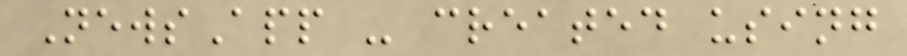NewsApp - created using
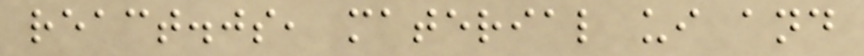react.js, material ui and
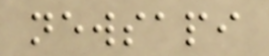newsapi
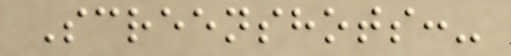Screenshots:-
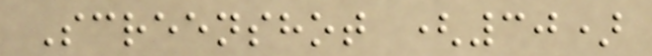Screenshot (30)
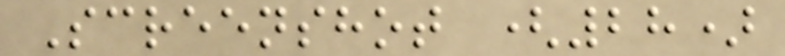Screenshot (28)
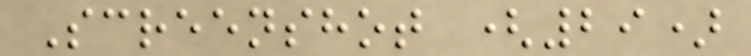Screenshot (29)
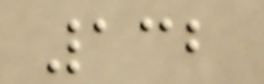132
